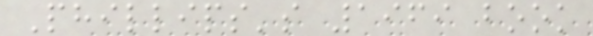Phillips's 1969 book
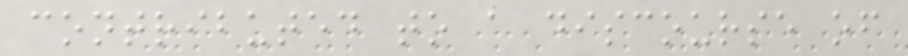contributed to a discourse of
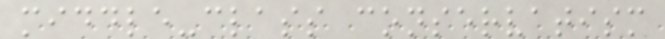middle-class conservatism
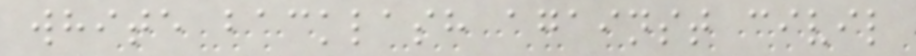white backlash against civil
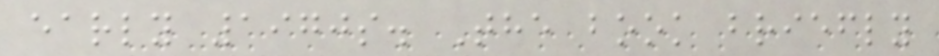early 1970s. The book briefly
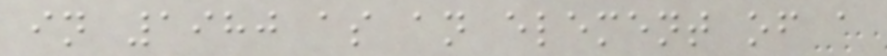in 1980 as an element of a
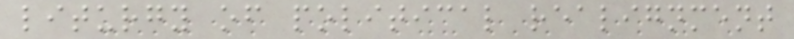liturgy of political realignment
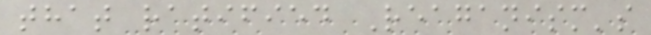that ratified Reaganism's
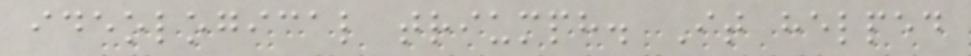ideological triumph. It helped
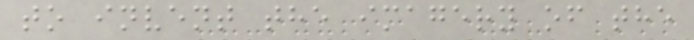to invent the imagery of the
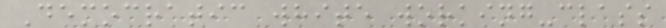Democratic white working-class
